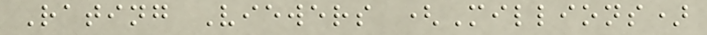Rating Viewers (Millions)
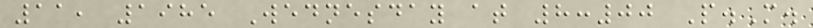11, 1985 Wednesday at 8:00 P.M.
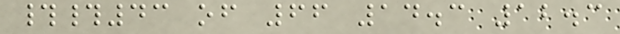##43 of 66 14.3 12.3
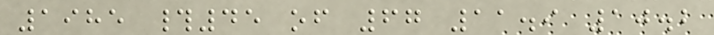1985 #45 of 67 11.9 10.2
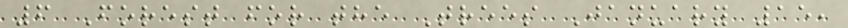6 Forest for the Trees January 15,
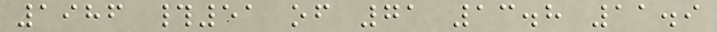1986 #51 of 71 13.8 11.9
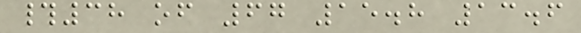#38 of 67 15.8 13.6
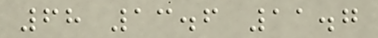68 13.6 11.7
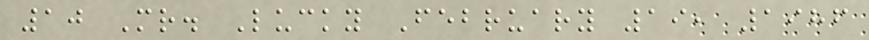10 Mr. Lucky February 19, 1986
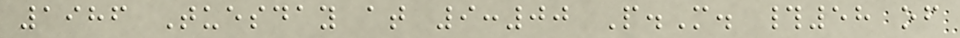1986 Tuesday at 9:00 P.M. #58 of
